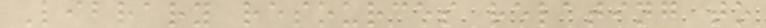Library resources relating to
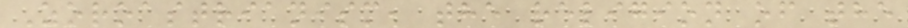Zoroastrianism, the religion of the
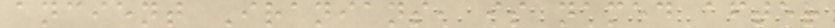ancient Iranians, is named after
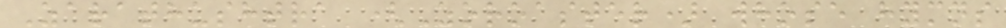Zarathushtra (Zoroaster) whose hymns
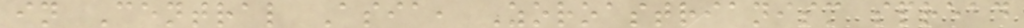in Central Asia, Zoroastrianism spread
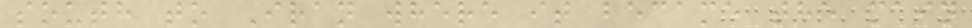south to Iran where it became the main
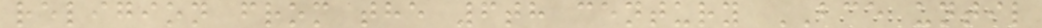religion from the 6th century BCE until
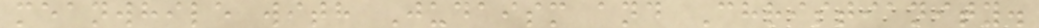meanwhile with Judaism and Christianity.
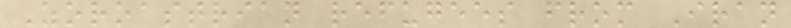Zoroastrian refugees from Iran
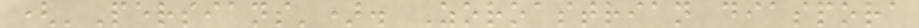('Persians'). Zoroastrian diaspora
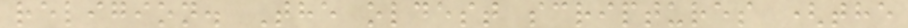religion. The oldest scriptures (the
